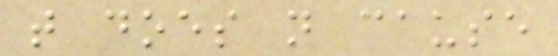that does not cause
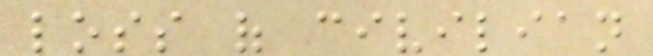loss of civilian
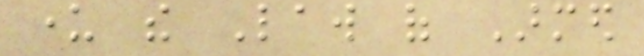under the Law of Armed
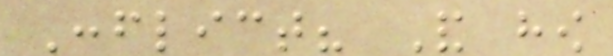Conflict? And how
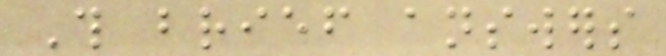This brief answers
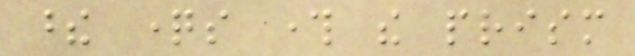these questions through the prism
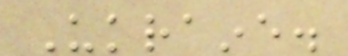Ukraine.
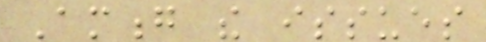Among the issues
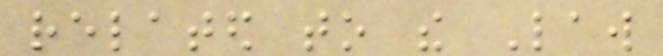related to the Law
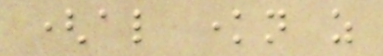(also known as
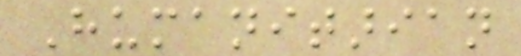Humanitarian
